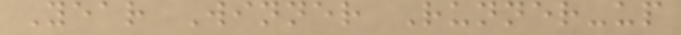Year Winner Runner-up
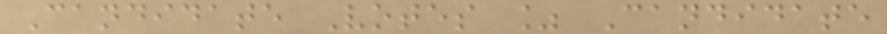Candidate Votes % Candidate
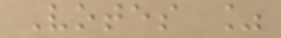Votes %
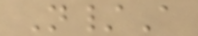N/A
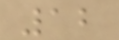12
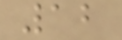12
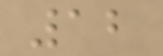12
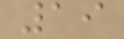19
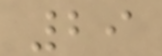29
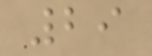29
